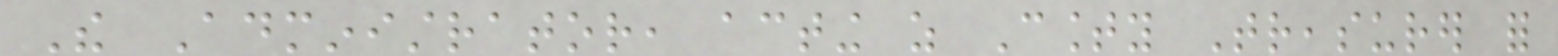The Administrator, acting as County Treasurer for
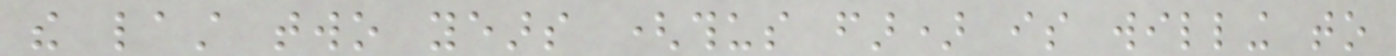the last two years (thus far) is willing to
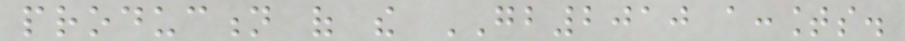production of the GB2010 accounts.
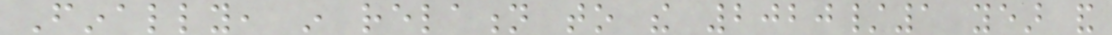Finally, in relation to the 2020/1 year and
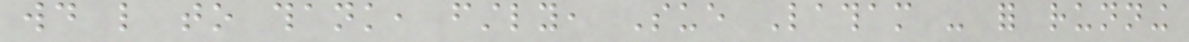would like to thank, firstly, Sue Latham - for running
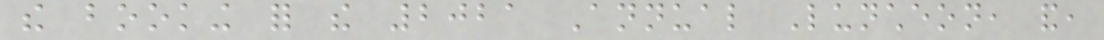the booking for the 2021 Annual Luncheon, and,
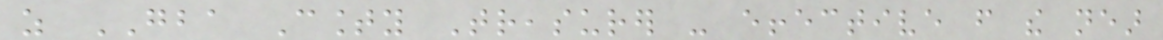as GBA County Treasurer - effective from the near
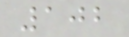102
